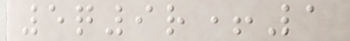5q9r+1
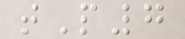tP7
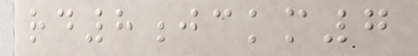rd8jckm7
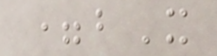=bX
